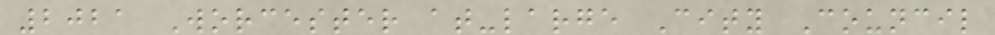2021 Worcester at-large City Council
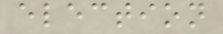election
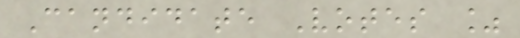Candidate Votes %
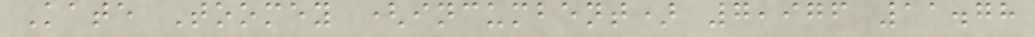Kate Toomey (incumbent) 7,976 11.78
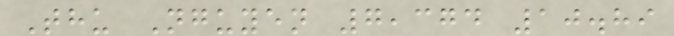Thu Nguyen 7,374 10.89
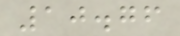10.76
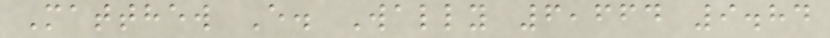Matthew E. Wally 6,664 9.84
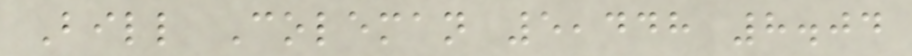Bill Coleman 5,448 8.04
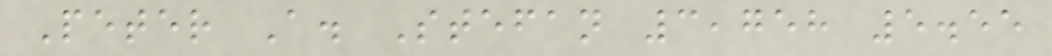Peter A. Stefan 3,758 5.55
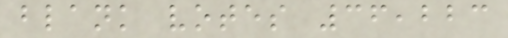blank votes 36,223
